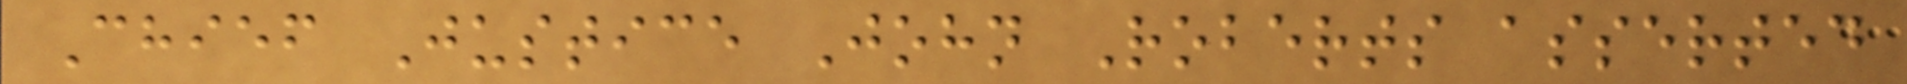Chief Justice John Roberts asserted
